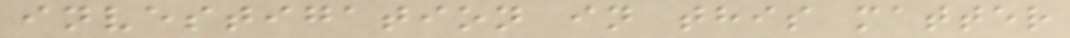investigation in this matter
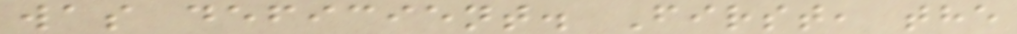was deficient. First, the
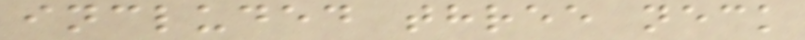included three neck
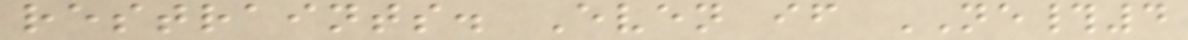restraints. Even if NE#4
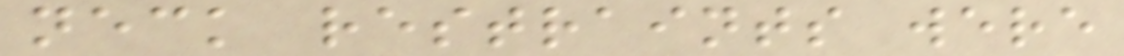neck restraints were
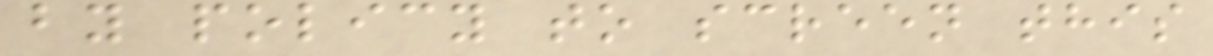by policy to screen this
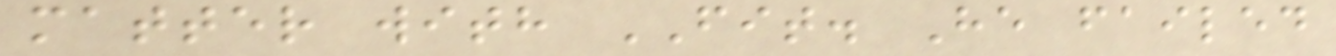matter with FIT. He failed
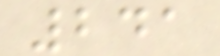241
